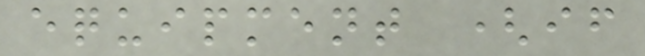equipment (if
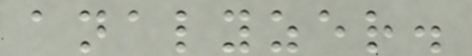analyzer.
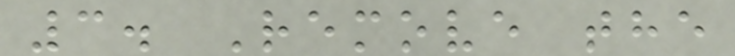3. Remove the
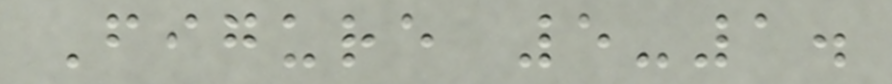Figure 5-1.
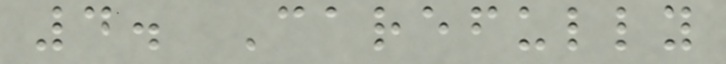4. Carefully
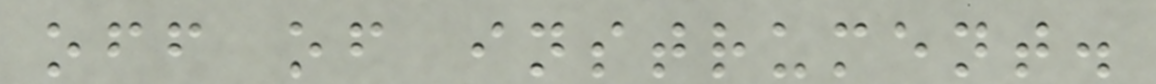off of instrument.
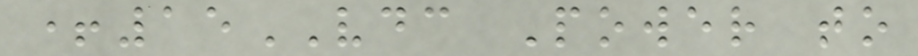+15VDC Power to
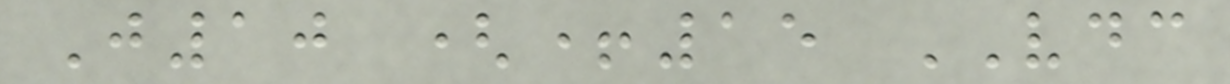J10 (+15 VDC
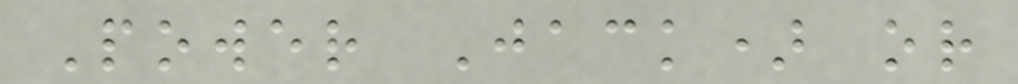Power Jack) or
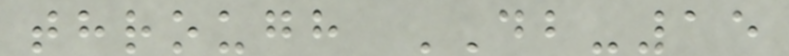through DB-15
